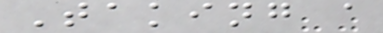Taking a
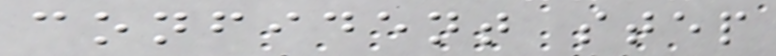confident step
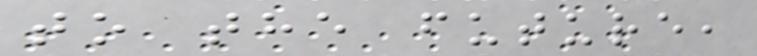to the future,
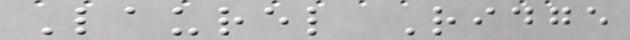Laurel Ridge
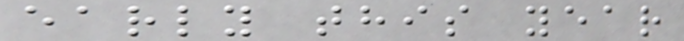early this year
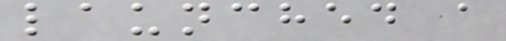launched a
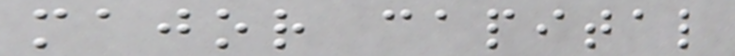major capital
